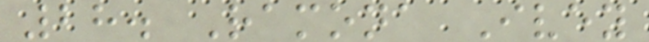28. Ramona Ivey
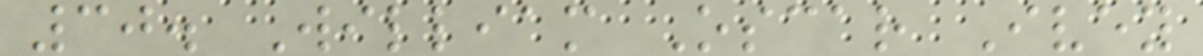30. William Oscar Ivey
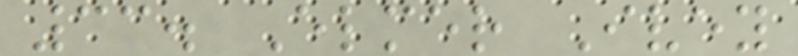33. Elmer Ivey
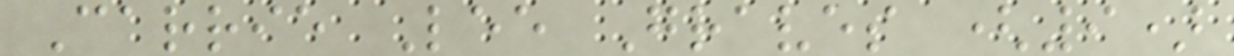Carrie Lee Graves (9)
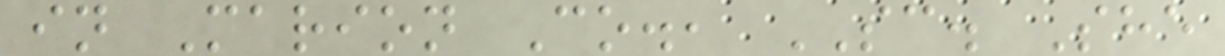in Marion Co., SC. She
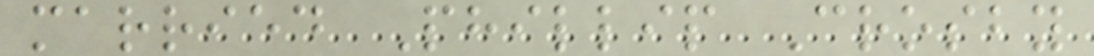married Phillip Crosby
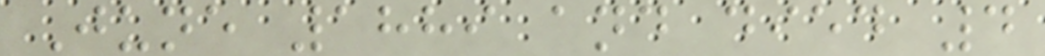June 1889 and died 4
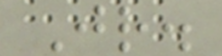Jr.
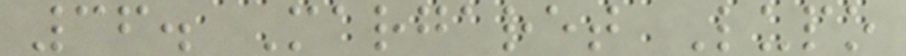36. Margaret Lupo
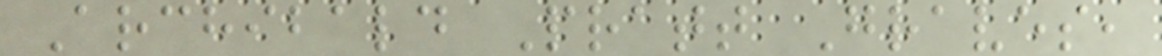Archibald Pratt Graves,
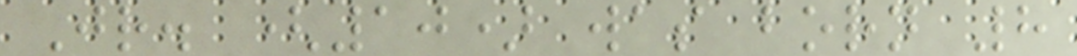Jr. (10) was born 8
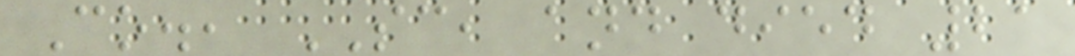Co., SC, and died 21
